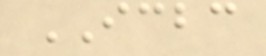ICBC
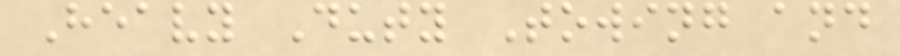Heavy Duty Towing and
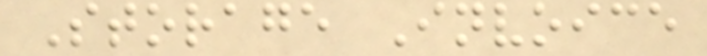Storage Invoice
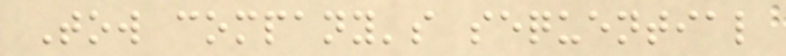Tow company's sequential
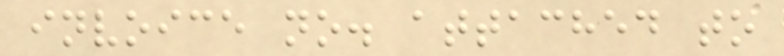invoice no. attached to
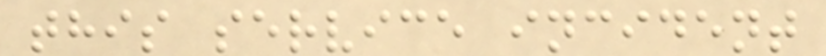this service incident
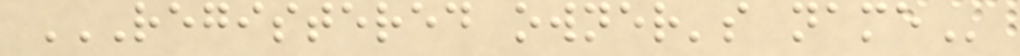REGISTERED OWNER'S NAME
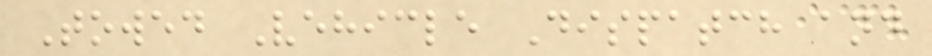Towed Vehicle Dispatch and
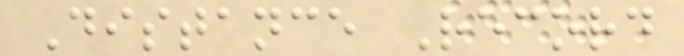Distance Record
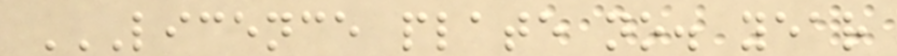LICENCE PLATE NO. YEAR
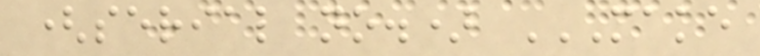(serial no.) MAKE
